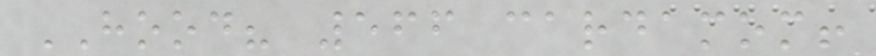HOOD? 566 cardamom!
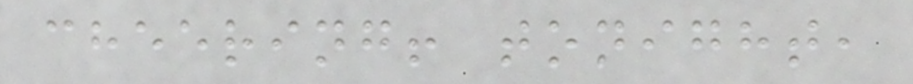cheering! tonight,
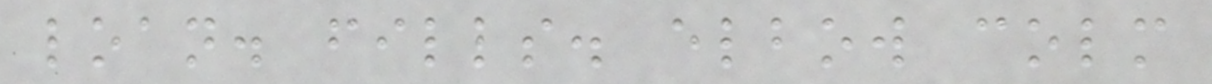loan. fills. elbow colm
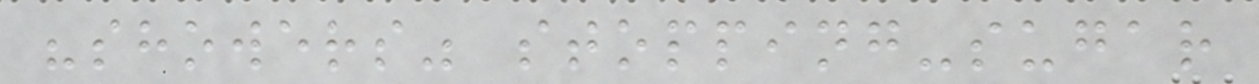"showers" stopping-sugar
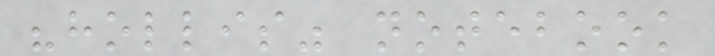"hollis" notebook
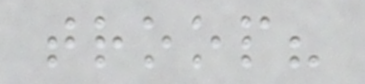troop?
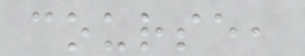course,
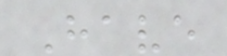Have
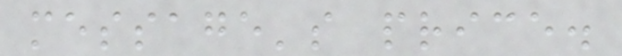message's price.
